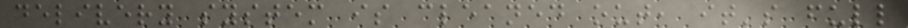delivery system is cleaned out, it's full
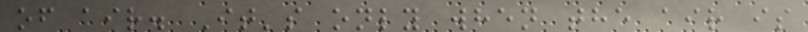of air. It's only when the air is
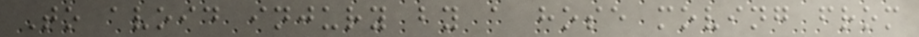To avoid injury by a hose moving from
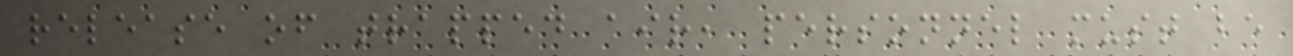release of trapped air, personnel must be
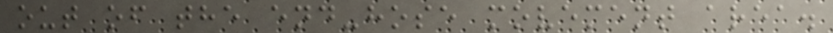out of the end-hose movement area.
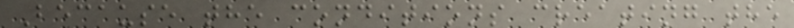Because the conditions creating the
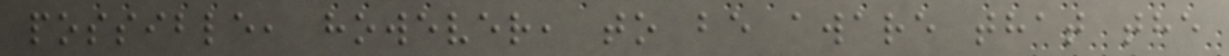possible, however, to be aware that the
